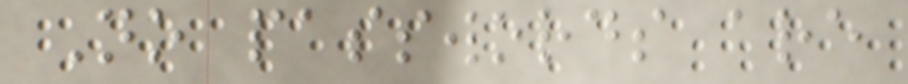No passwords are
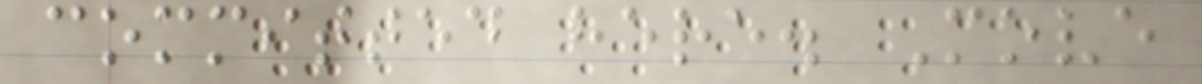committed here. Move
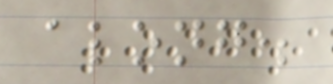along.
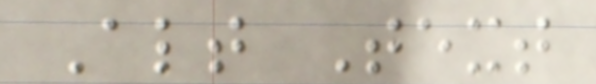Alt Text
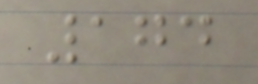174
